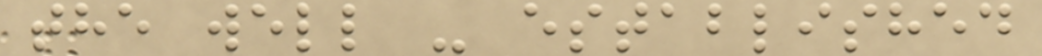the well - established
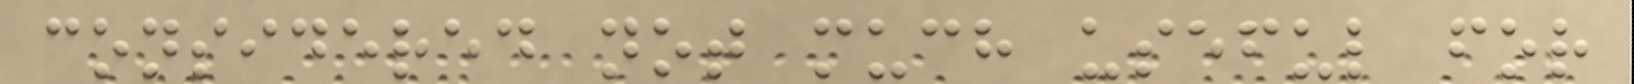considered not much useful for
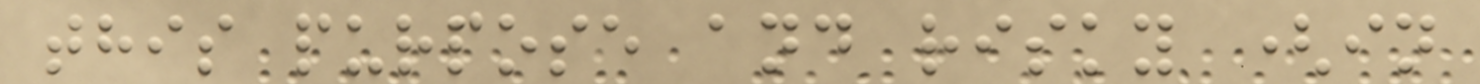this purpose and risky (in
